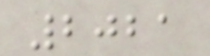2021
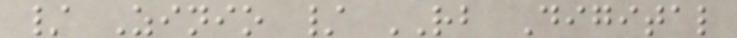/ Zinio / RB Digital
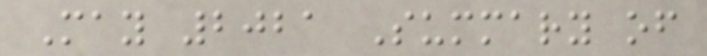May 2021 Summary of
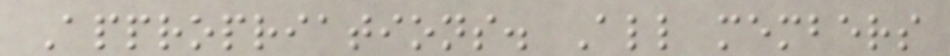Appropriations. All members
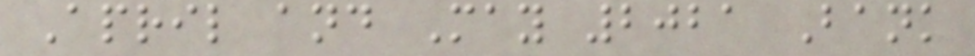April and May 2021 Bank
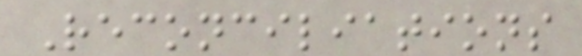Reconciliations
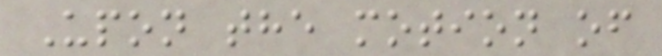Upon the motion of
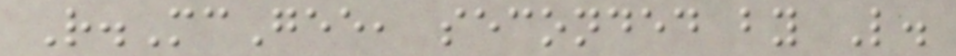R.McGee, seconded by L.
